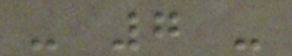- 7 -
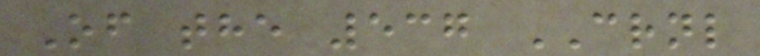Of the 537 CRNL
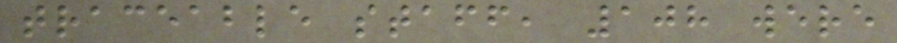traceable staff, 108 were
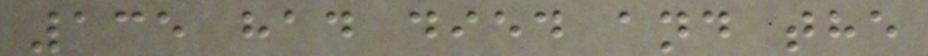135 had died and the
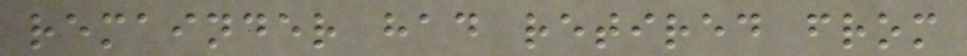remainder had retired from
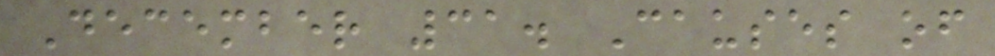December 31. Causes of
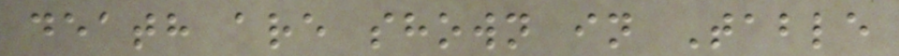death are shown in Table
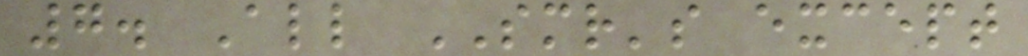7. All SMR's except
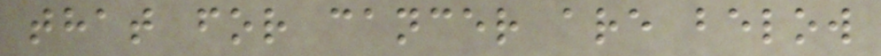that for cancer are below
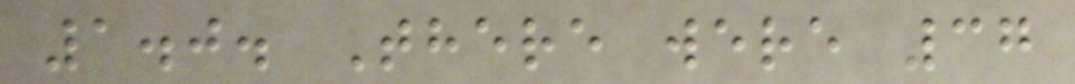1.0. There were 37
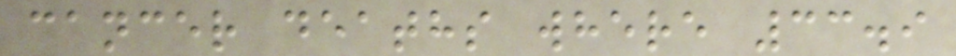cancer deaths where 33.9
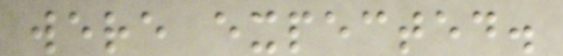were expected.
